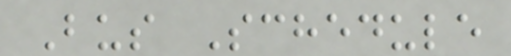Bus Schedule
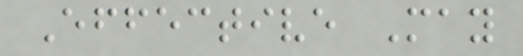Effective May
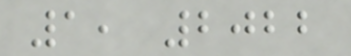1, 2022
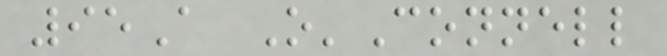95A O'Connell
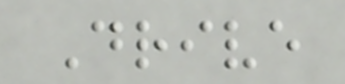Drive
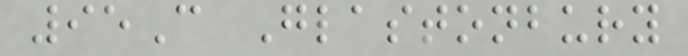95C Glastonbury
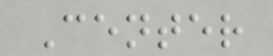Center
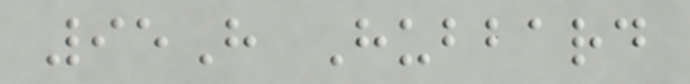95H Hubbard
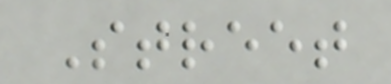Street
